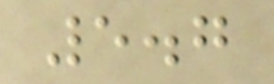5.7
